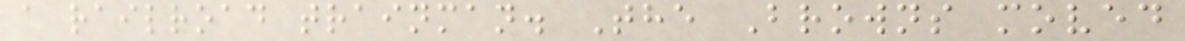a railroad trainman. The Browns moved
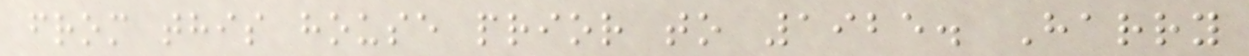from this house prior to 1925. Harry
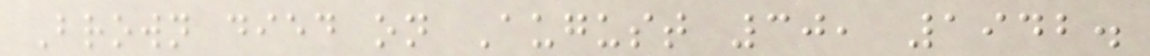Brown died on August 30, 1942.
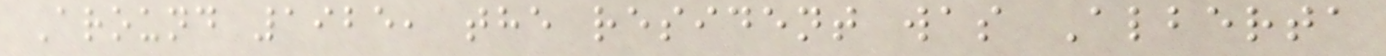Around 1925, the resident was Alberta
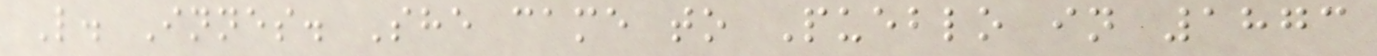L. Innes. She came to Pueblo in 1873
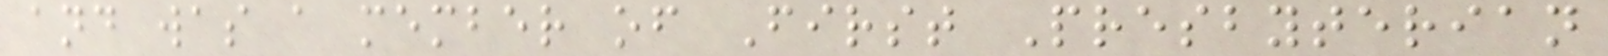and was a member of First Presbyterian
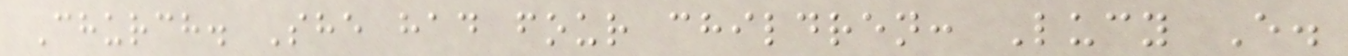Church. She had four children: Lucy E.
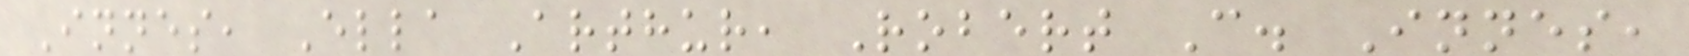Innes, Ella Arthur, Robert C. Innes,
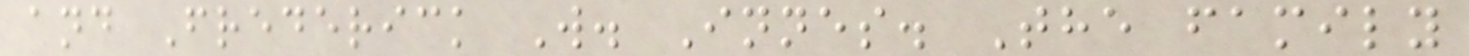and Frederick W. Innes. The family
